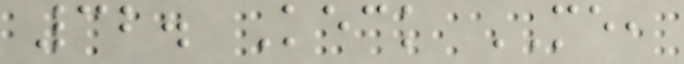32. Keck ME,
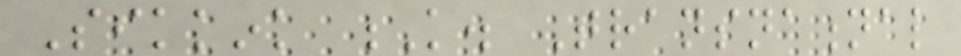Sikkink K. Transnational
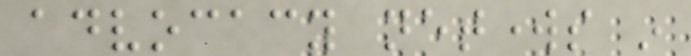advocacy networks in
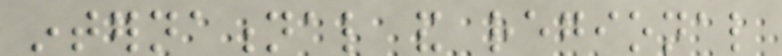international and regional
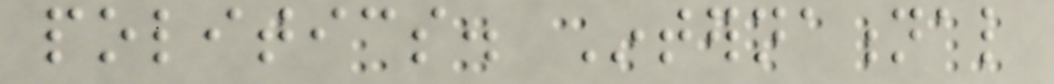politics. International
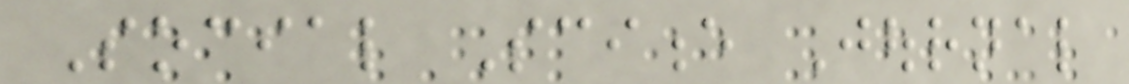Social Science Journal
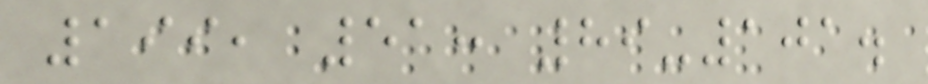199, 51: 89-101.
